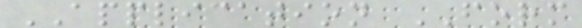APPLICATION FORM
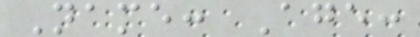Name: Age:
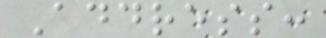Address:
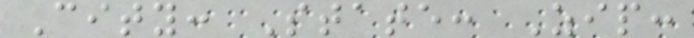City: State: Zip:
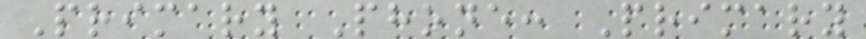Primary Phone: Primary
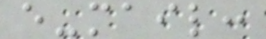e-mail:
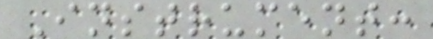Instrument:
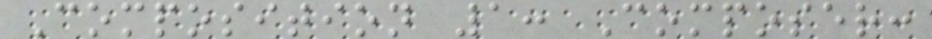Composition 1: Composer:
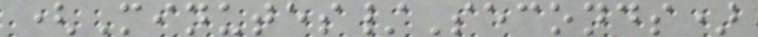(Minutes/Seconds)
